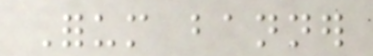Forum banner
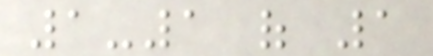1-1 of 1
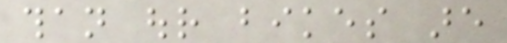than our bikes are
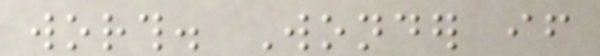worth. Wonder if
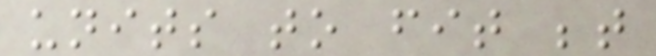units to fit between
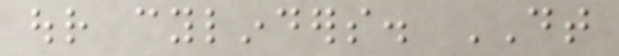our cylinders. DT
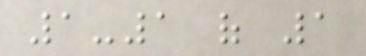1-1 of 1
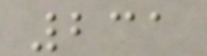231
